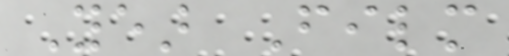Year Film
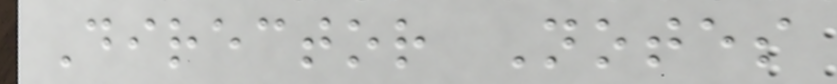Director Notes
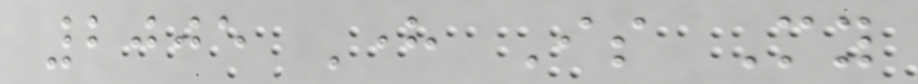2005 Here Is My
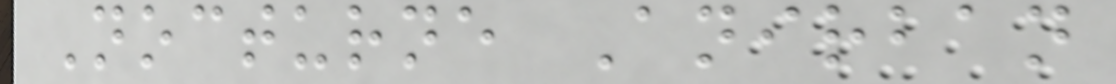Nocturne Anirban
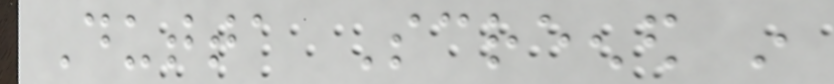Dutta Screened in
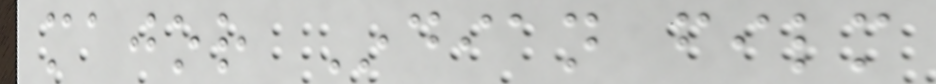major Indian film
